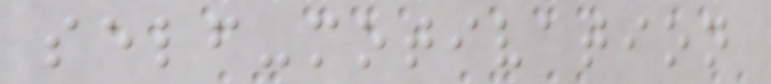self-motivation
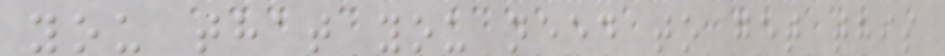you that you need to get this
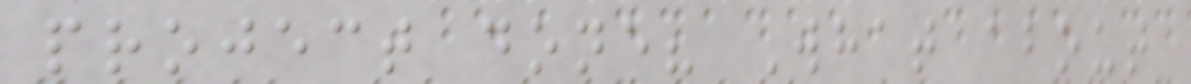project done? What about
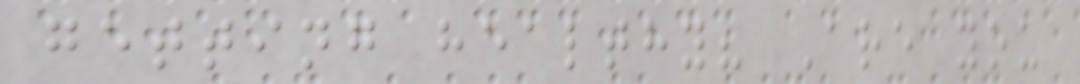getting healthy? Are you
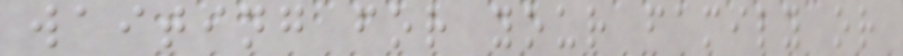waiting for your family or
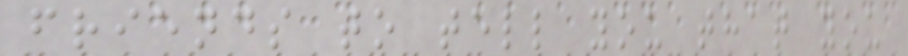friends to tell you that you
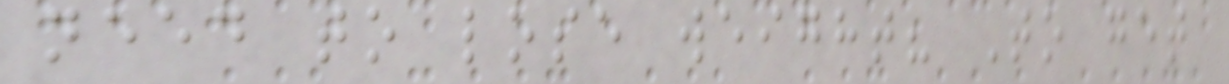need to lose weight? To get
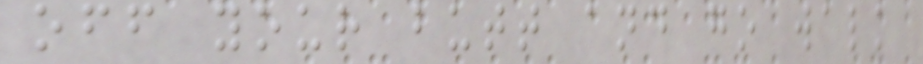off your butt and go walk
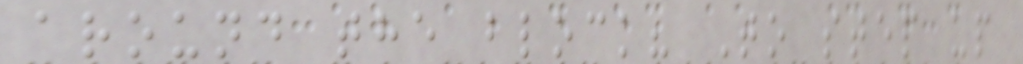around the block? To step up
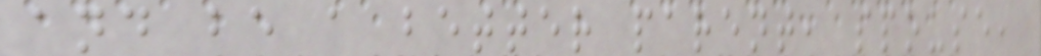and be a better parent, spouse,
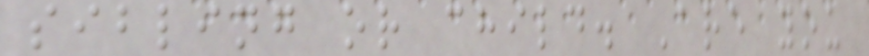sibling or child. Are you
